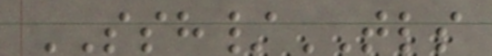SSH/TLS
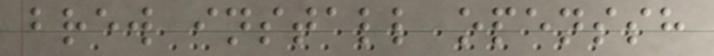brew install openssh
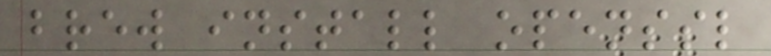brew install openssl
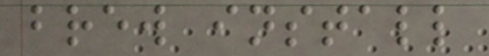brew install
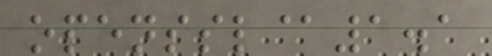openssl@1.1
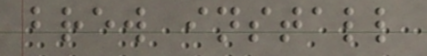brew install
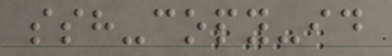ssh-copy-id
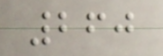260
